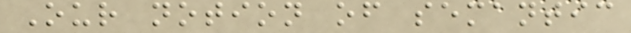Our notion of semantic
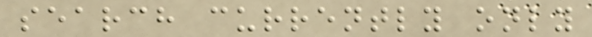search currently only
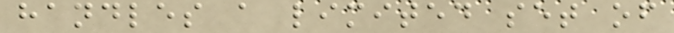handles a limited set of
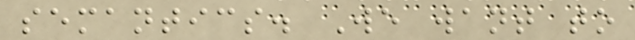semantics. We want to
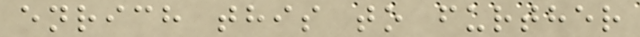enrich this to further
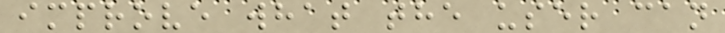improve what the user can
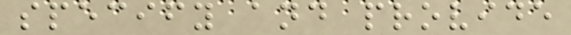specify and provide
